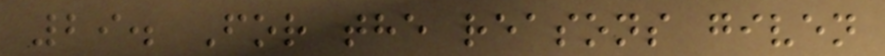29. For the reasons given
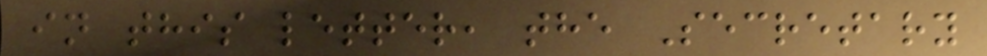in this letter, the Secretary
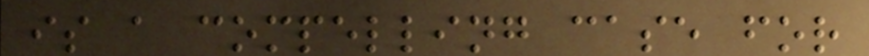is a compelling case for
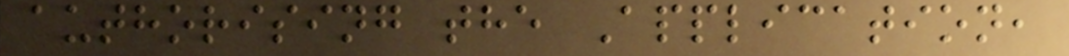authorising the Application,
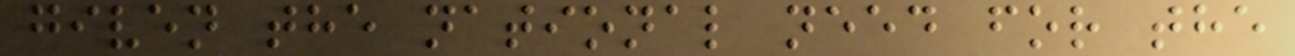given the national need for the
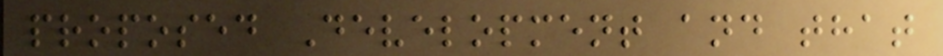proposed Development and that
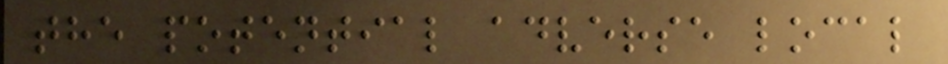the potential adverse local
